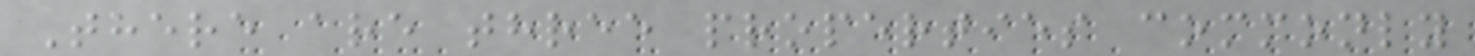There are three properties commonly
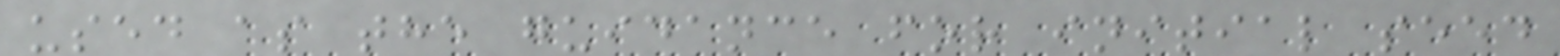used as the guidance for initial seed
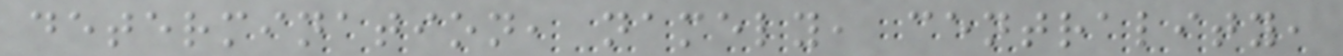determination, namely, centrality,
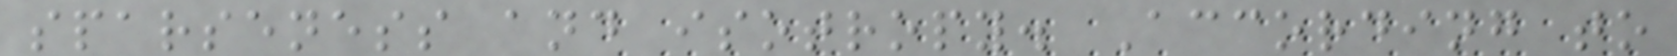sparseness and isotropy. According to
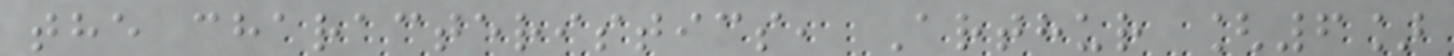the characteristics, Arthur [6]
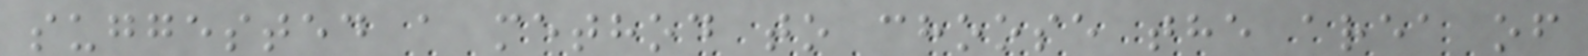suggested a method to choose the area of
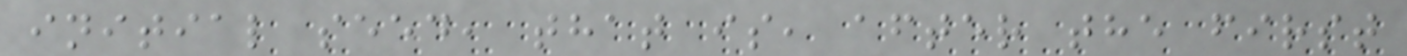initial seed, that is, after the first
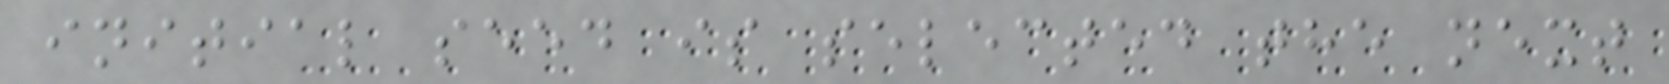initial seed is selected the next
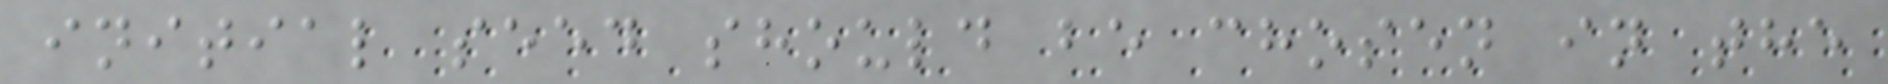initial seed should be chosen in the
